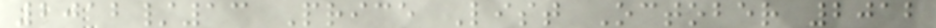2012/13 Price List October 2012
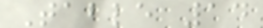Table 14
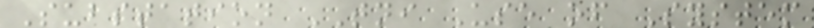Substation TNI Use of System
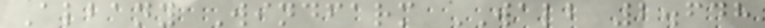Albany Windfarm WALB 2.648
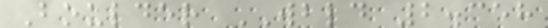Boulder WBLD 2.358
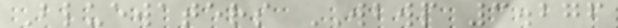Bluewaters WBWP 3.276
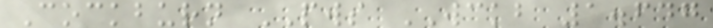Cockburn PWS WCKB 1.647
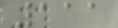111
